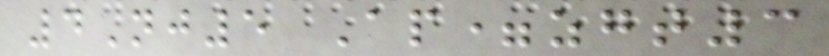4Nj5 Ap=zgt3
